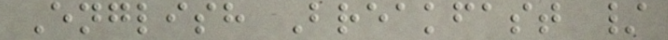English Breakfast /
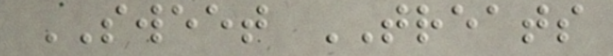SWEET TREATS
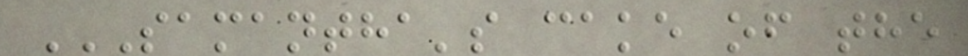SAMANTHA'S CAKE OF THE
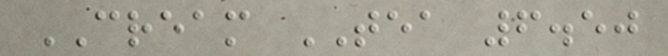CREAM TEA 6.50
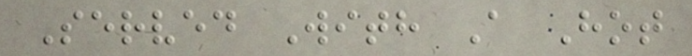Served With A Hot
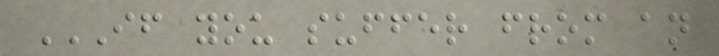IF YOU SUFFER FROM AN
